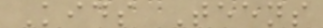Kids Teens
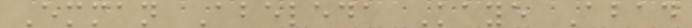Emman Abeleda Kaye Abad
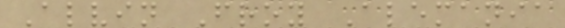Alvin Froy Alemania
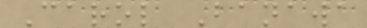Carol Banawa
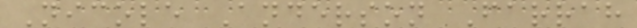Nicole Anderson Farrah
